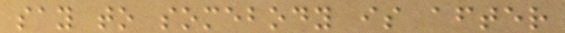say to somebody is after
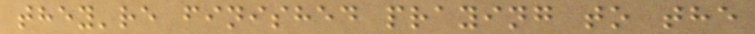they're finished praying to the
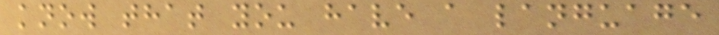know that you have a language
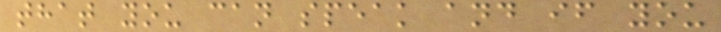that you can speak and if you
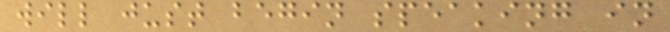will just begin speaking in
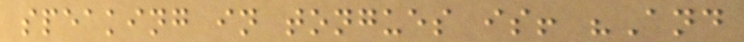speaking in tongues is! "And
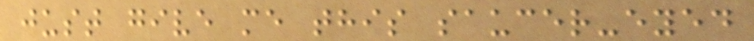just give me this saucer-eyed
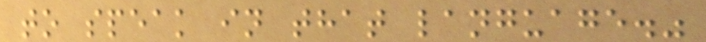to speak in that language."
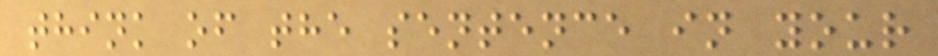think of the sentence in your
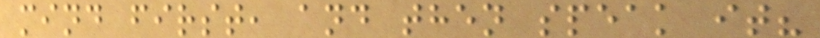mind first, and then speak it?
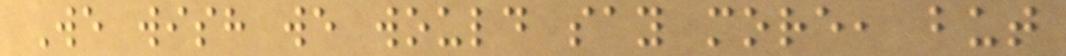We wish we would say more, but
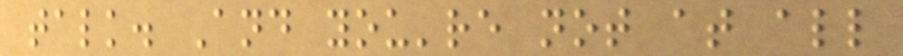talk. And you're not at all
